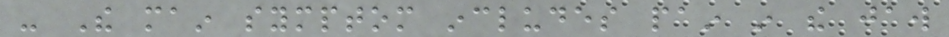- The main symptom includes pain in the jaw
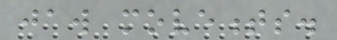jaw movements.
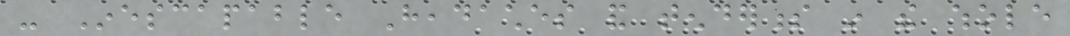- Inescapable Headaches and tenderness in the whole
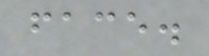face.
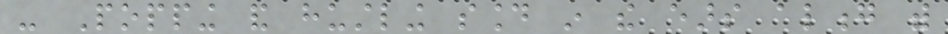- Popping and hustling sound in the ears along with
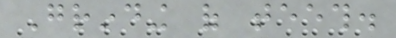Grinding of teeth.
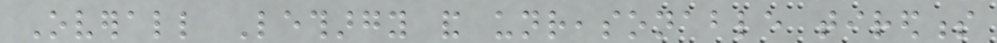Overall Lethargy and unreasonable tiredness
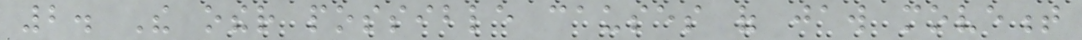2. The other possible causes of jaw movement
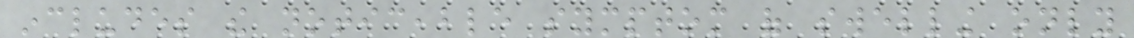includes the noticeable symptom of swelling only
